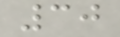30
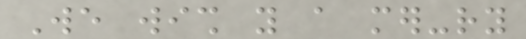We wish you a mer-ry
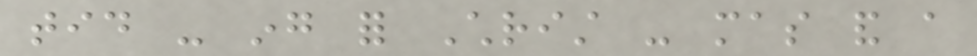tid - ing for Christ - mas and a
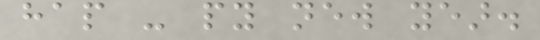hap - py new year.
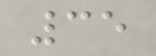35
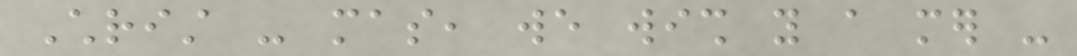Christ - mas, we wish you a mer -
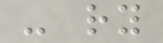- ry
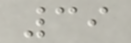39
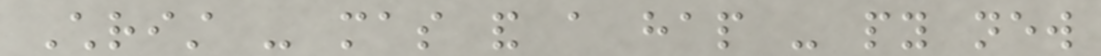Christ - mas and a hap - py new
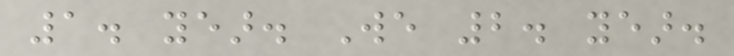1. year. We 2. year.
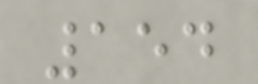154
